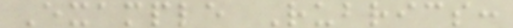Example Rubrics:
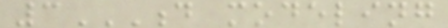3D MODELING
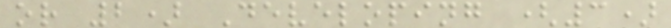or 2) Developing (3)
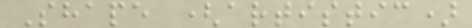Shape (artistic)
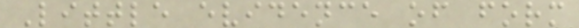Little evidence of form
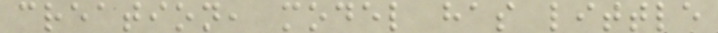creation, model has little
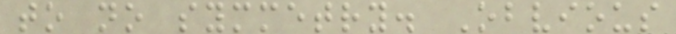to no symmetry. Obvious
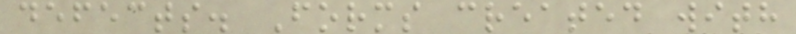defects. Forms created with
